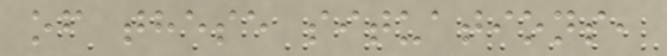of these situations,
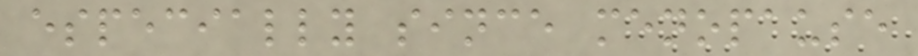especially since menopause
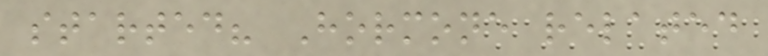started? Hormone related
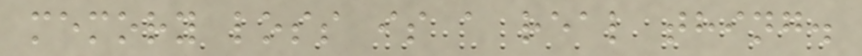memory loss is a real thing.
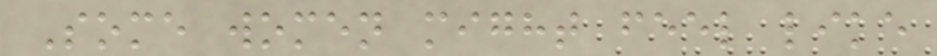Some women might feel like
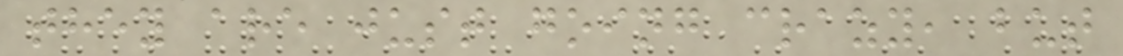they are just going crazy, but
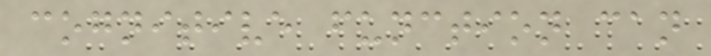cognitive function can
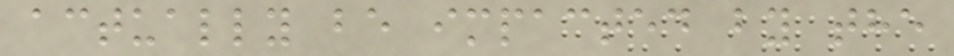actually be impacted by the
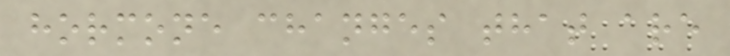hormone changes that are
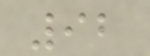92
